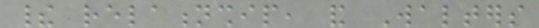their relationship, and Walters
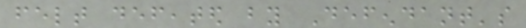felt defeated by Defendant's
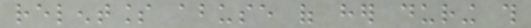relentless abuse of her during this
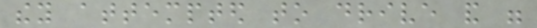they attempted to drive and were
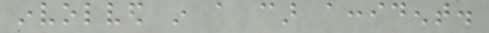involved in a car accident.
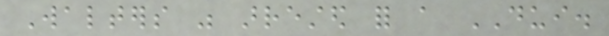Walters was arrested for a DUI.
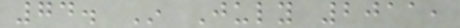74. In July 2011,
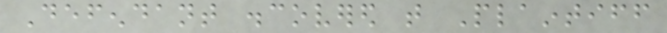Defendant discovered that Plaintiff
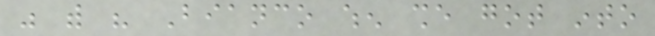was with his Bianco when she got into
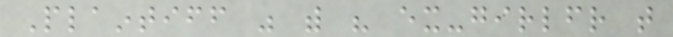Plaintiff was with his ex-girlfriend that
